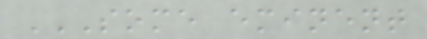SOME EMINENT
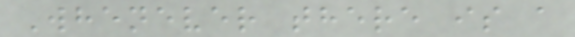Whenever there is a
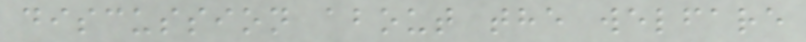discussion about the welfare
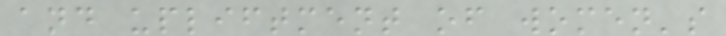and upliftment of women's
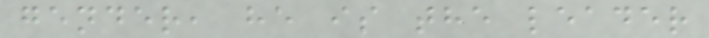gender, he is the leader
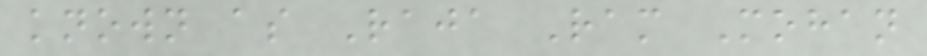known as Raja Ram Mohan
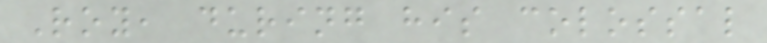Roy, during his colossal
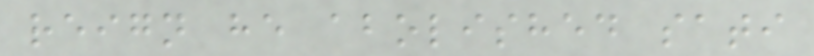reign he abolished sati
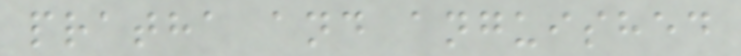pratha and anguished
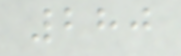280
